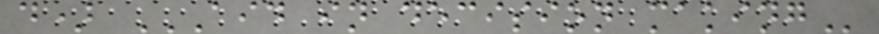d) AID IN DECISION MAKING
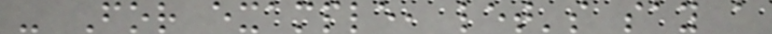- For example, let's say a
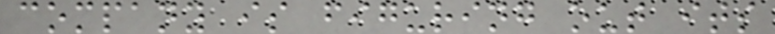company is figuring out its
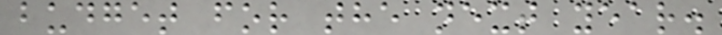budget for the next year.
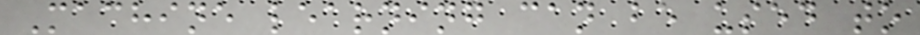Machine learning can be used to
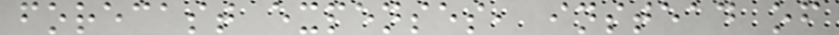forecast expenses, instead of
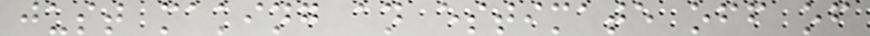just making an estimate off of
